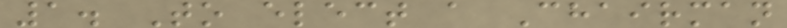1. To elect a Chairman
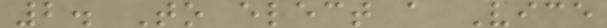2. To elect a Vice
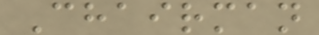Chairman
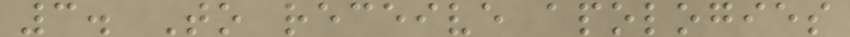3. To receive apologies
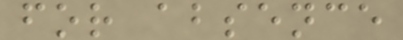for absence
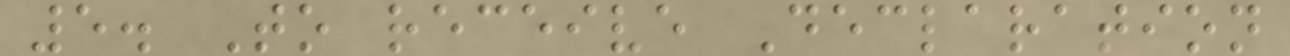5. To receive Declaration
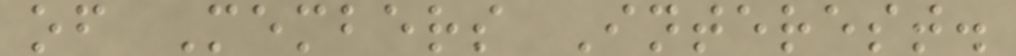of Members Interest.
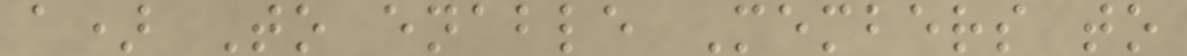a) To enable Members to
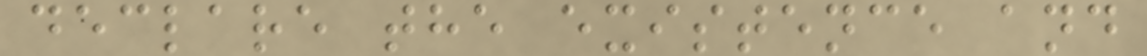declare the existence and
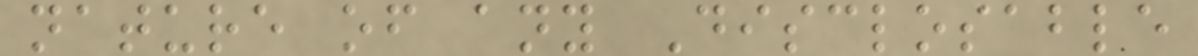nature of any Disclosable
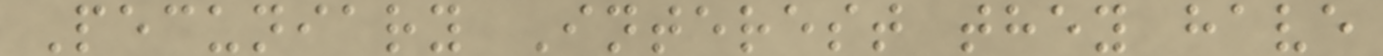Pecuniary Interest they have
